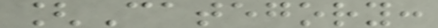[Category:
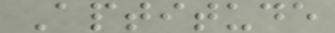Aptitude
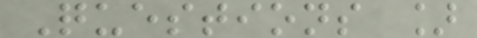Questions ]
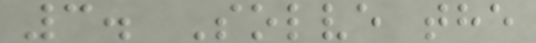3. Solve the
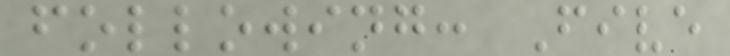following: Five
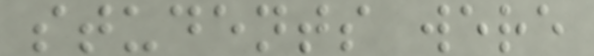students were
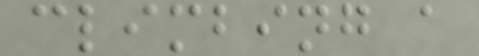climbing a
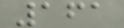161
